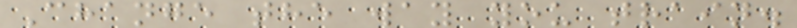Change the way you train.
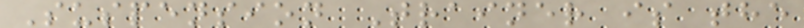Suspension Trainer is the
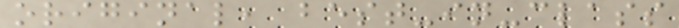original, best-in-class
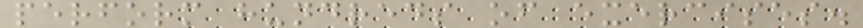perform hundreds of exercises.
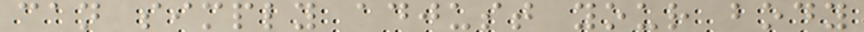can simply adjust your body
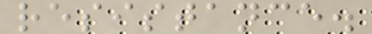resistance.
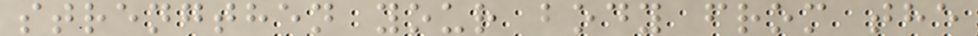strengthen your body from the
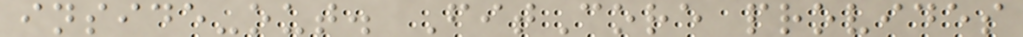inside-out. FitCore provides
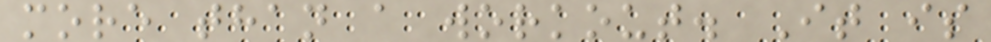more than a workout. It is
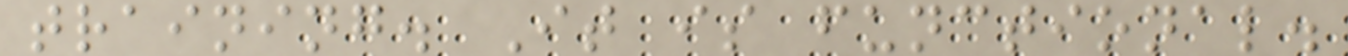training. It is functional.
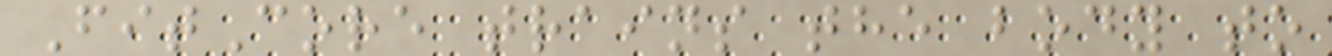FitCore trains the body to
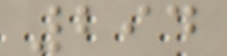294
